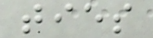ties
